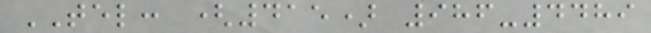TEL: (415) 986-4489
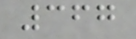367
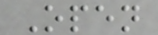Open
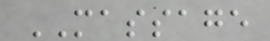MASSAGE
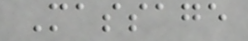Massage
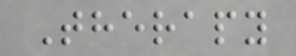Therapy
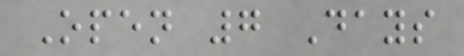Open 7 Days
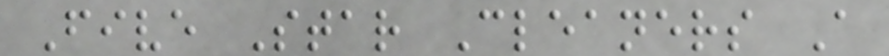Five Star Cleaners A
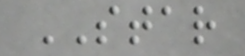STAR
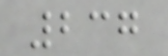237
